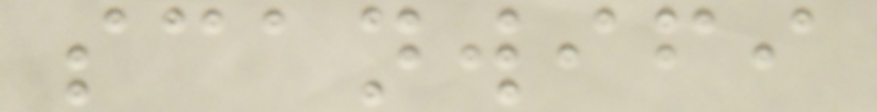scanwifi
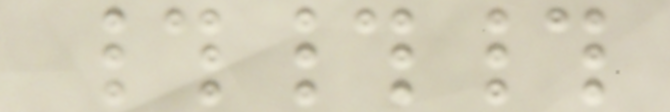###
